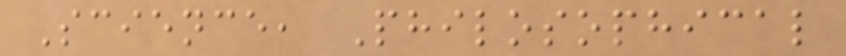Science, Philosophical
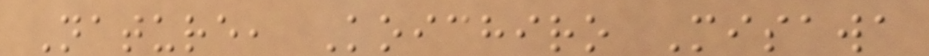Nature, Koichiro Misawa
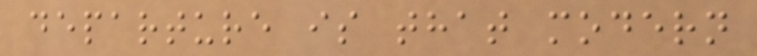departure is that modern
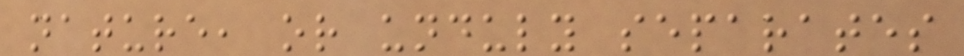nature, or unduly separates
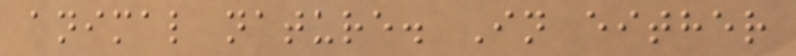animal nature. In either
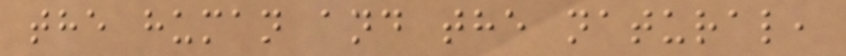the human and the natural,
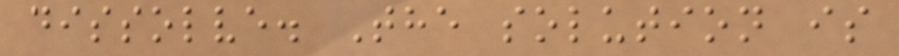dissolve. The solution is
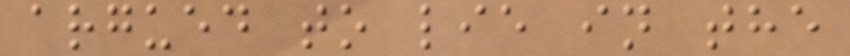argued to lie in the
